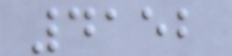4152
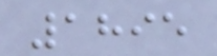1895
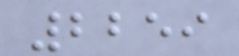2259
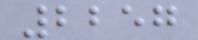2257
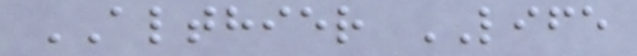ALTHIER LIFE
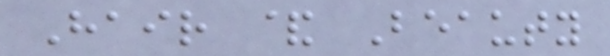Hair & Beauty
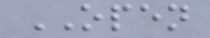OPEN
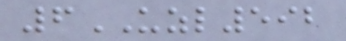6UZL592
